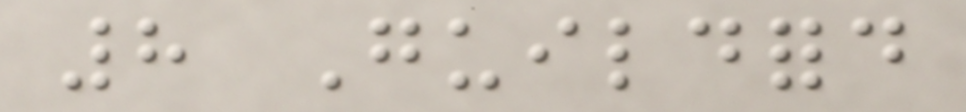8 Guildford
